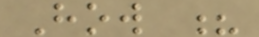How ?
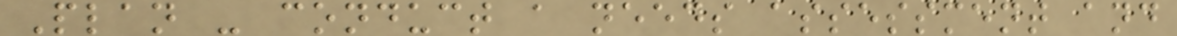Plan - conduct a needs assessment and
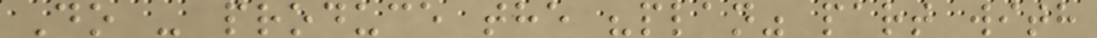Do - produce the "plan" part with
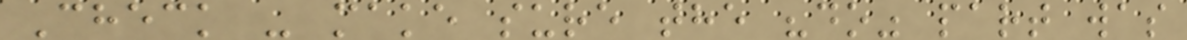Check - make sure the "do" part was
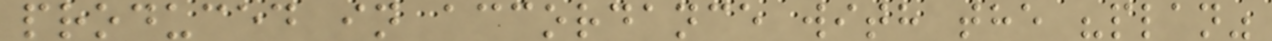produced in accordance with the "plan"
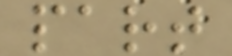part
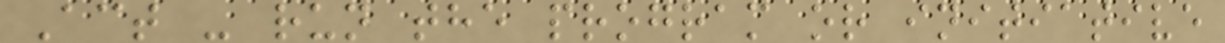Act - run the program or initiative
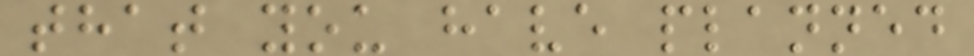that you have planned
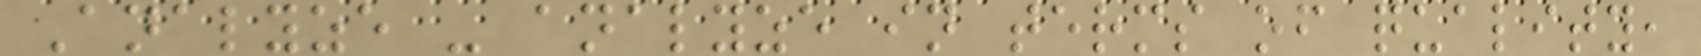Analyze - analyze in terms of quality,
